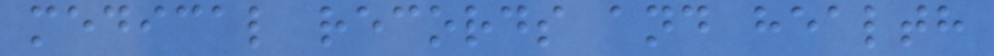medical records and health
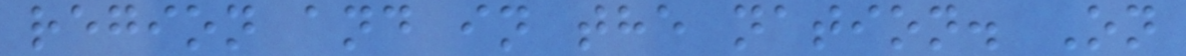region and in the nation. On
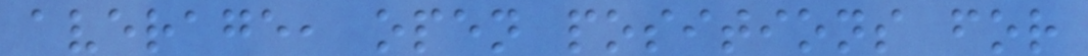average, open positions for
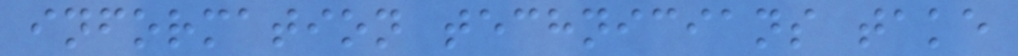information technicians take
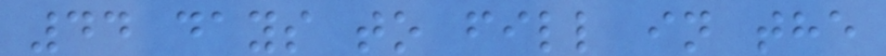44 days to fill in the
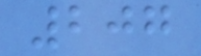207
